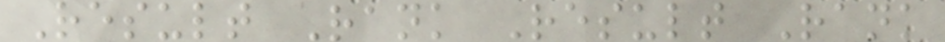Result Rank Result Rank
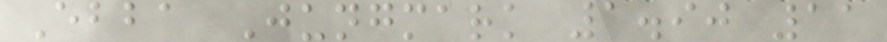Ebba Jungmark 1.90 11
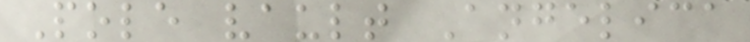Pole vault Angelica
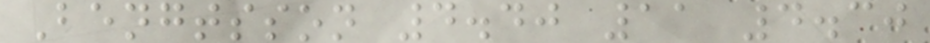Bengtsson 4.40 11 4.30
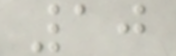10
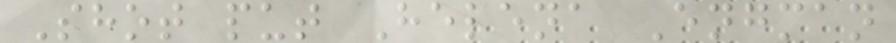Shot put Helena Engman
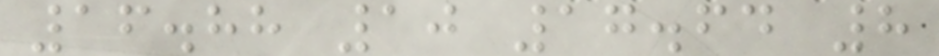16.88 10 17.64 8
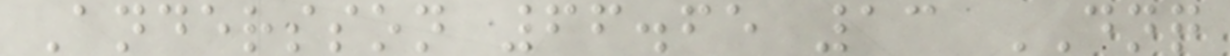Andersson 66.65 13 DNQ
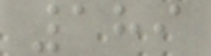189
